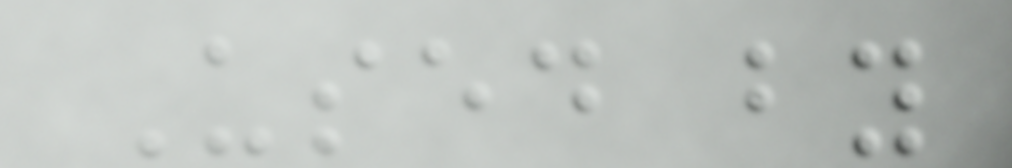Used by
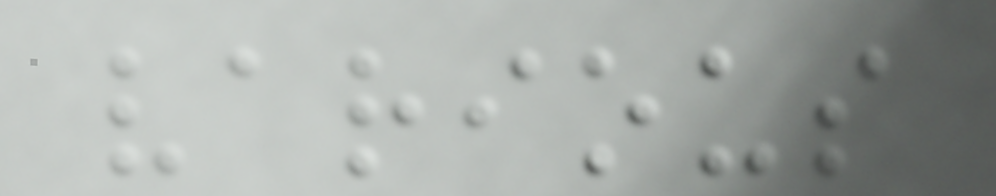various
